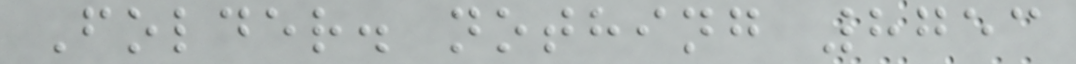Folder. nothing 8753
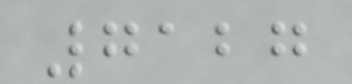7127
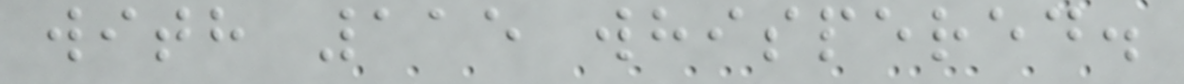with 115 whispered.
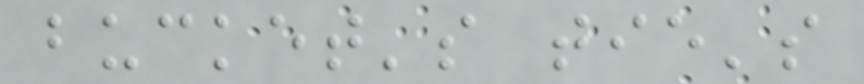bucket's tie's
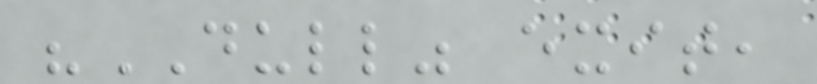"DULL" exit,
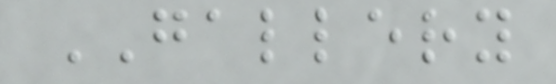GALLERY
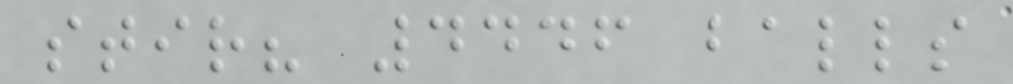stir? 4446 balls
